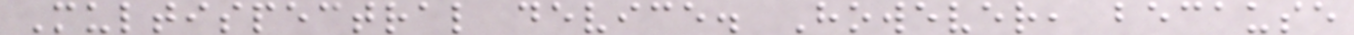Multispectral device. However, because
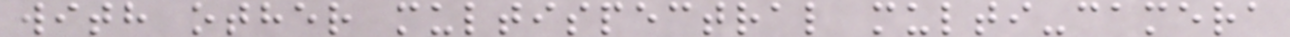with other multispectral multi-camera
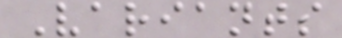Variants
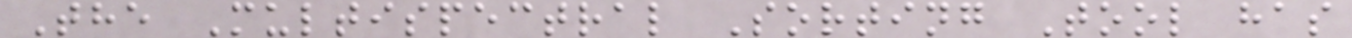The Multispectral Sorting Tool has
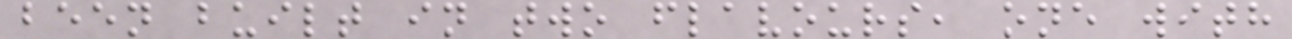been built in two flavours, one with
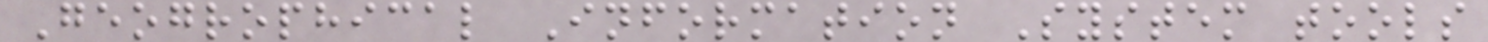Geogrophical Information System tools
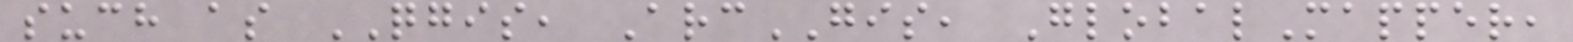such as QGIS, ArcGIS, GlobalMapper,
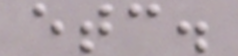etc.
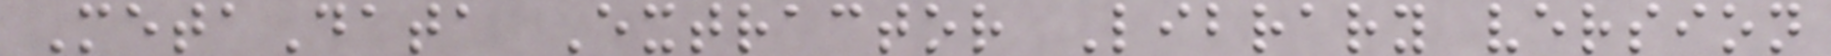MetaData Extractor Library version
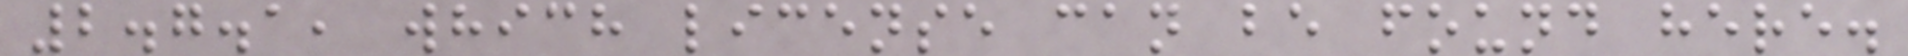2.7.1, which license can be found here.
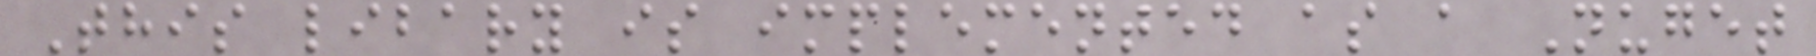This libary is implemented as a Nuget
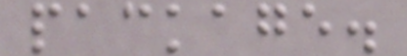package.
